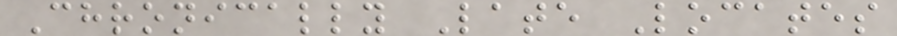Chronically Late Locates
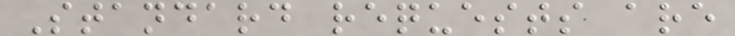Standard requests are
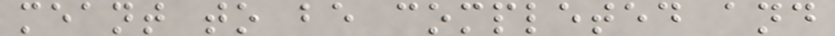meant to be completed and
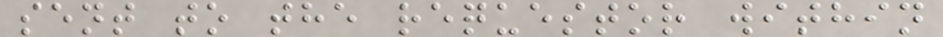sent to the requestor within
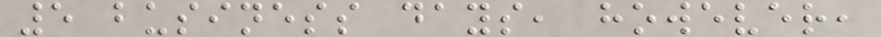5 business days, however,
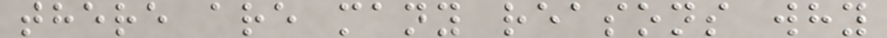there are many reasons why
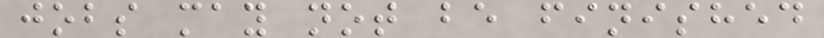jobs may not be finished
